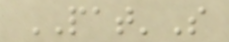PAT'S
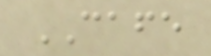CAFE
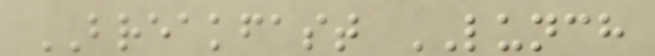BREAKFAST LUNCH
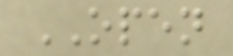OPEN
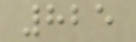825
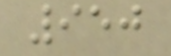950
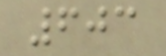603
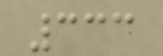333
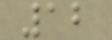12
